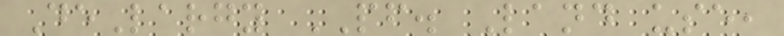DeLargy PF. Land use,
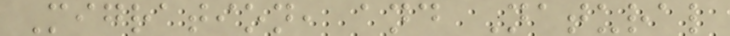Migration, and Natural
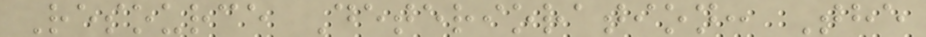Resource Deterioration: The
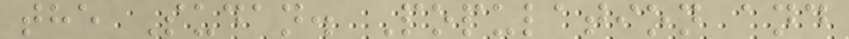the Sudan. Population and
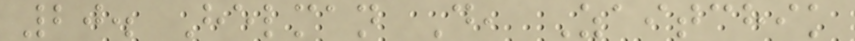20. Helman D, Zaitchik
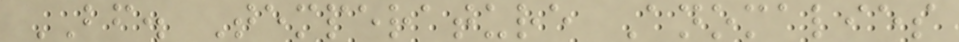BF. Temperature Anomalies
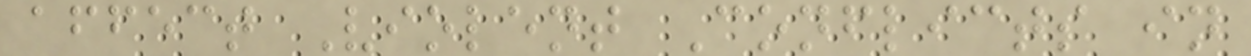affect Violent Conflicts in
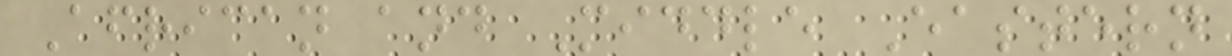African and Middle Eastern
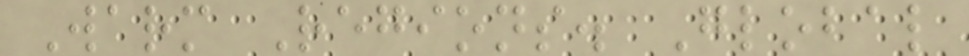Warm Regions. Global
